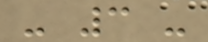- 3 -
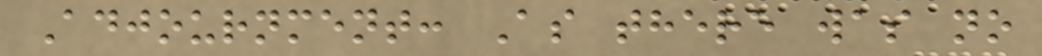Adjournment: As there was no
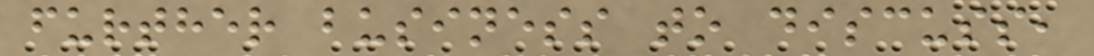further business to discuss,
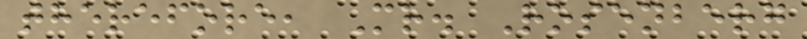therefore, Mr. Rosenberg
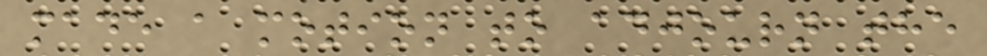made a motion to adjourn the
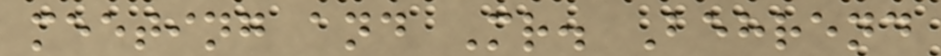meeting and Mr. Behrend
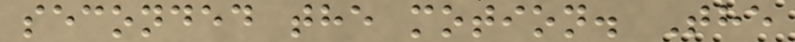seconded the motion. The
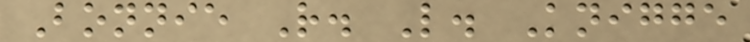Bonnie R. L. Knigge
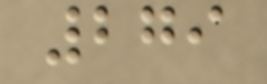279
